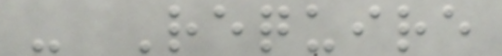- Require
